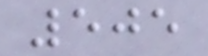505
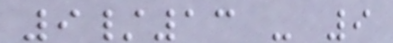9/13 - 9
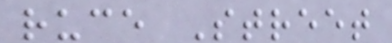ruce Street
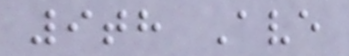9th Ave
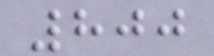800
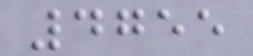4755
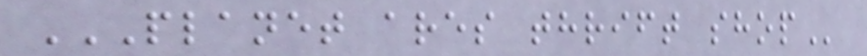PLANET ARES THRIFT SHOP
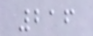216
